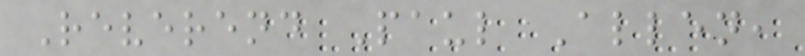Reverend Paul Allen,
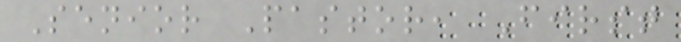Senior Pastor, First
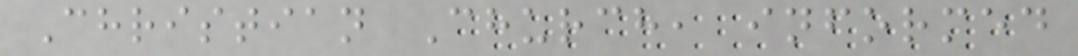Christian Church, informed
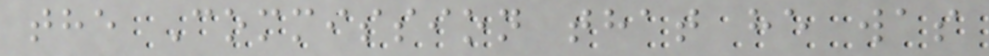the Commission that he was
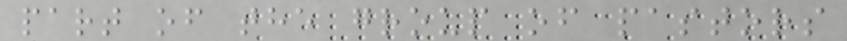part of the group of pastors
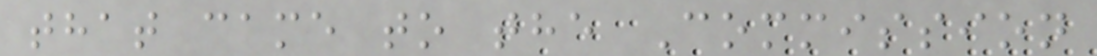that came to the Commission
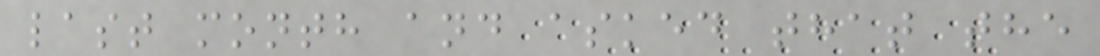last month and asked that the
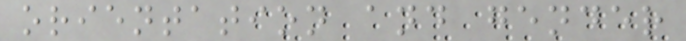orientation and gender
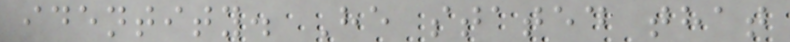identity. He stated that
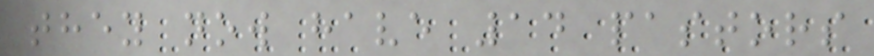they now have 14 pastors
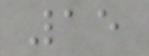15
